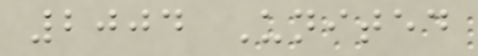2004 United
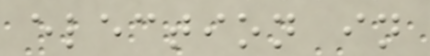election in
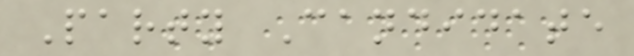Party Candidate
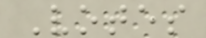Votes
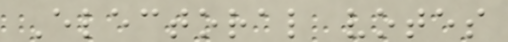Electoral votes
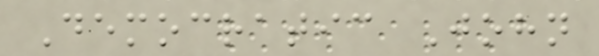Democratic John
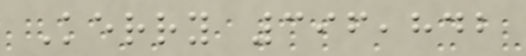Kerry 396,842
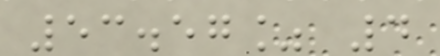53.57% 4
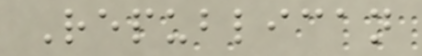Republican
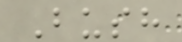Bush
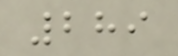289
